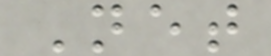Net
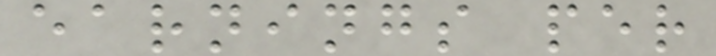earnings per
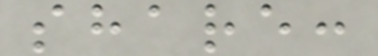share:
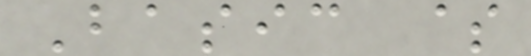Basic $
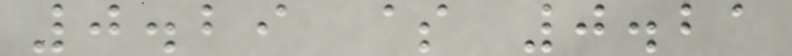0.29 $ 0.21
